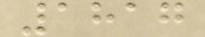1817
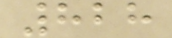828
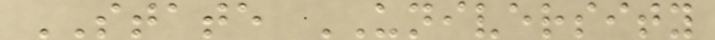STATE UNIVERSITY
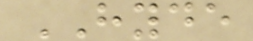HYDE
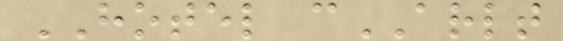HOTEL cARLT
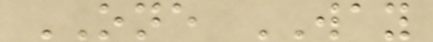ONE WAY
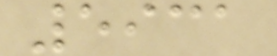5931
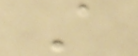A
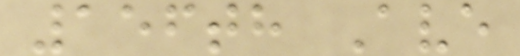156th Ave
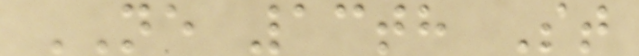NE 13th St
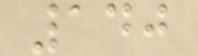140
